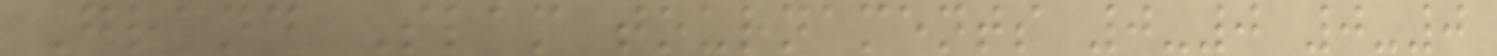Grand Slam tournaments 0-0 0-0
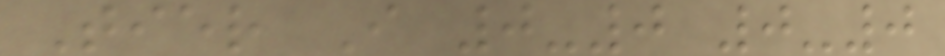Tier I 0-0 0-0
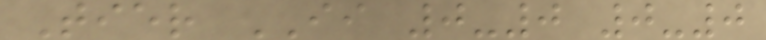Tier II 0-0 0-0
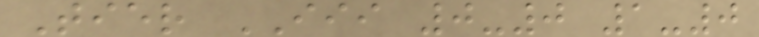Tier III 0-0 1-0
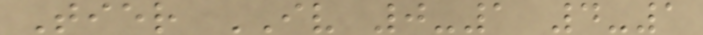Tier IV 0-1 4-1
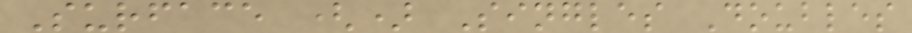Surface () Singles Doubles
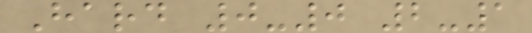Hard 0-0 2-1
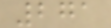271
